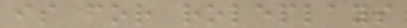is for roleplays
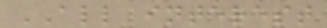ALL interest
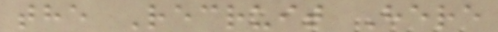the Recruit Here
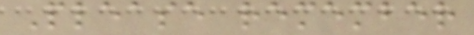Please remember
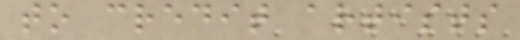to credit artists
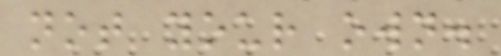not your own.
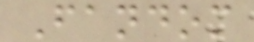Fandom
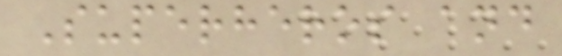Superheros and
